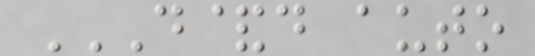D&D AUTO
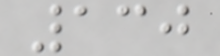130
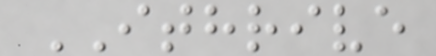ITHRIVE
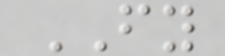FY
